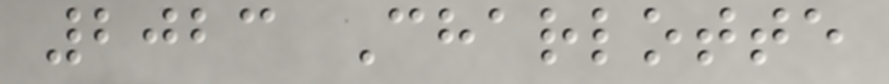2023 Charlotte
